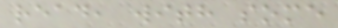read, with some
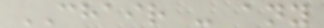CHAIR - any
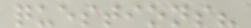questions?
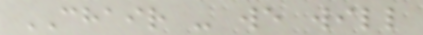CHAIR - we will
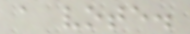a vote.
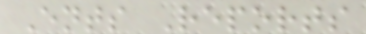Ents Reports
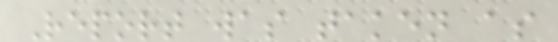Report was taken as
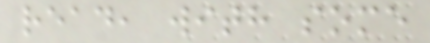read, with some
